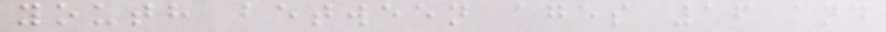youth between ages 16 and
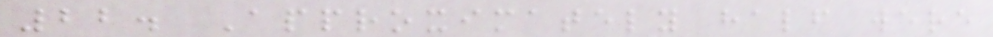22. Approximately half were
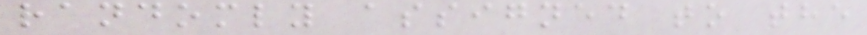randomly assigned to the
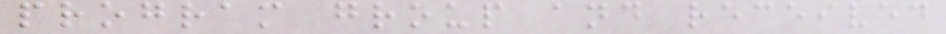program group and received
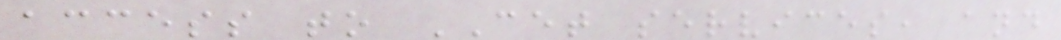access to CET services, and
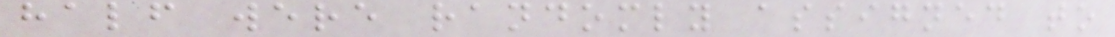half were randomly assigned to
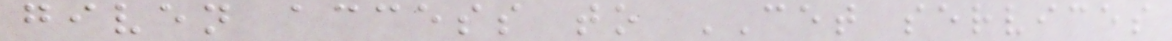given access to CET services
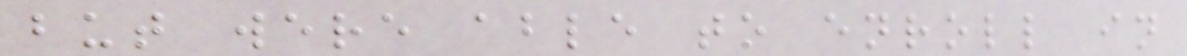but were able to enroll in
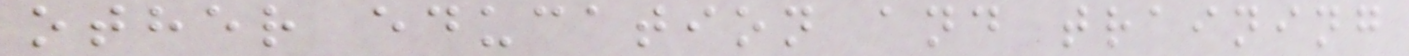other education and training
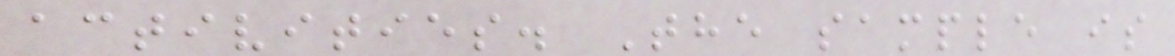activities. The sample is
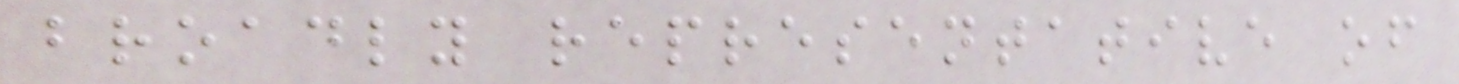broadly representative of
